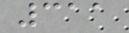311
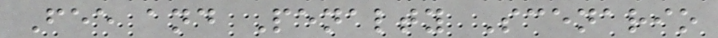Fee and Penalty Scenario
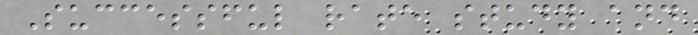Successful rate study and
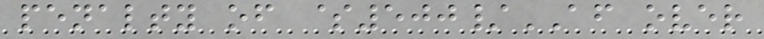penalty of $500/AF over
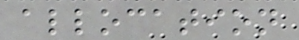allocation
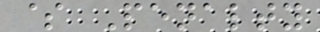$ Penalty
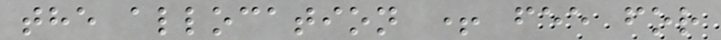the allocation + fee for
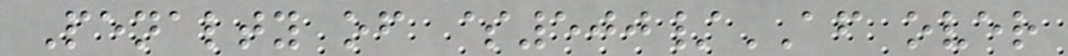Penalty of $500/AF over
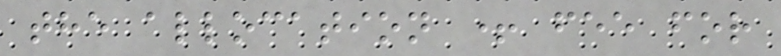the allocation + fee for
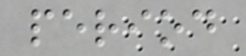period
